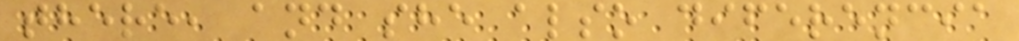there, and she also diferencia
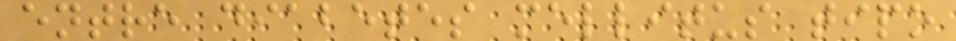entre diabetes mellitus tipo
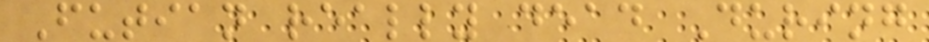Futian really dead During
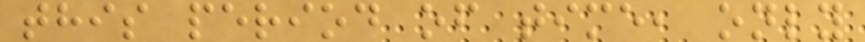this period of time, only
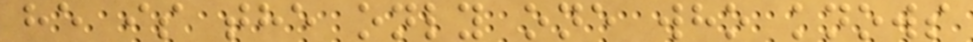he is the only one who knows
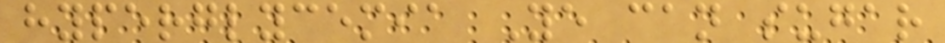hyperglycemia Ye can sugar
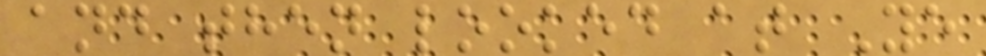and then looked at Ye
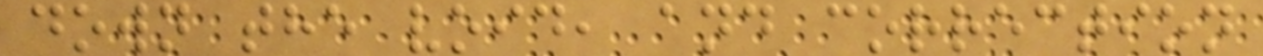down the void, and correction
